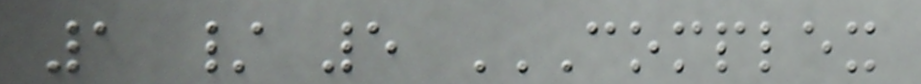1 / 5 COMPLEX
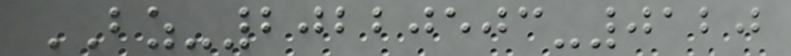BZ-20220503-0120
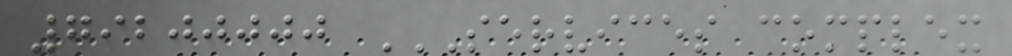79200000 SERVICES COMPLEX
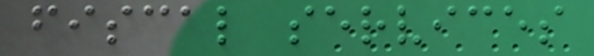fiscal services
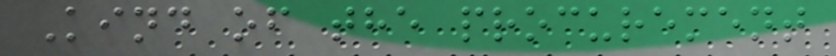Kind of the procurement
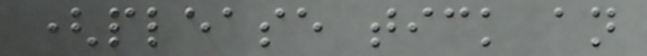(please tick an
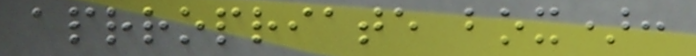aprropriate box):
